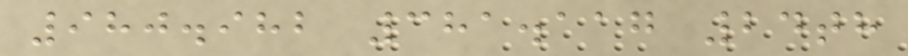980.982 381.117 24th
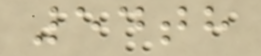54th
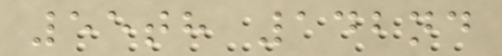55th 142nd
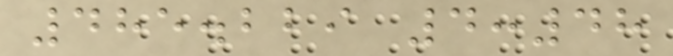485.229 4:48
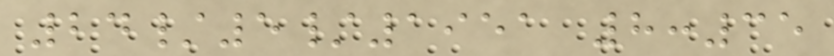24/5/1951 8:35
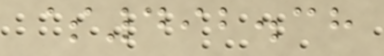$492.38
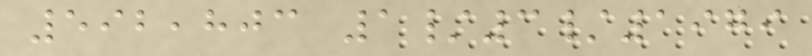592,803 1/3/1979
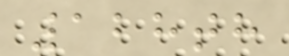128th
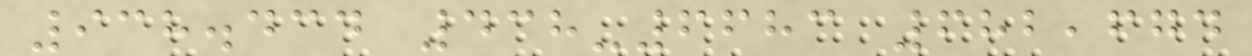938.434 438-6683 682,674
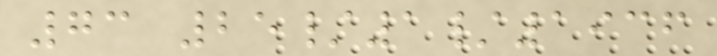73 25/1/1936
